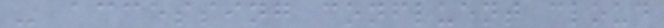- accessing confluent cloud
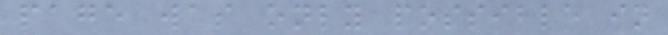page was only possible in
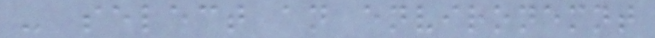- select an environemnt
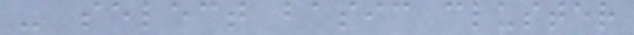- select basic cluster
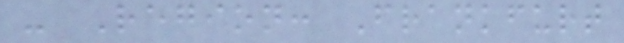- Region: Frankfurt
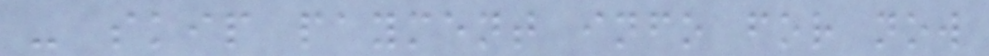- skip payment info for now
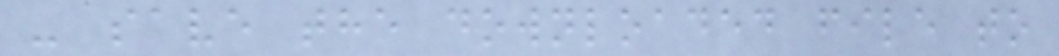- save the downloaded file to
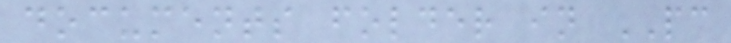documents folder in PC
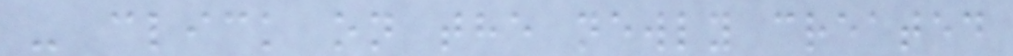- click on the newly created
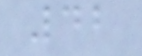42
